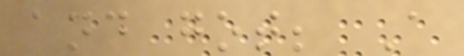and got; A
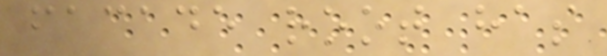facade root has
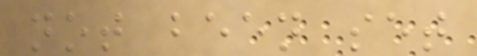not been set
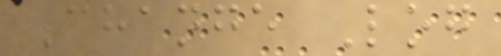Change Log
